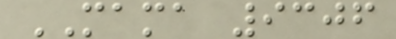MAMA 9306
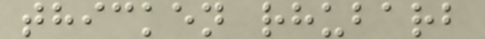thicken rhubarb
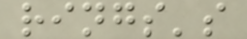rings's
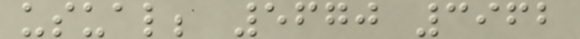usual; 5670 3962
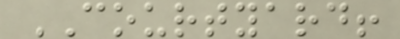COURTYARD!
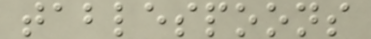tablespoons
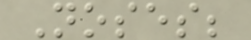Noses;
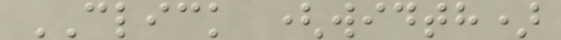CLICK (width)
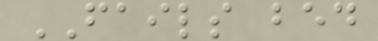FAILS bed
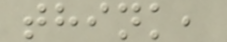think,
